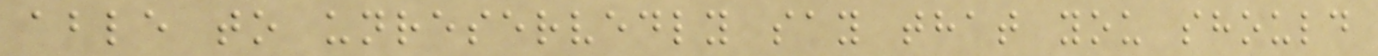able to unreservedly say that you should
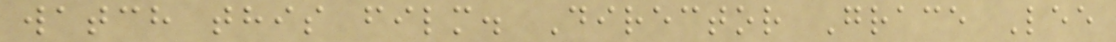watch this film. Director Grace Lee
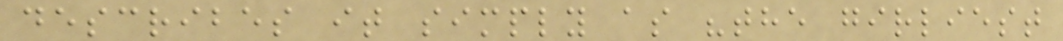describes it simply as "the girliest
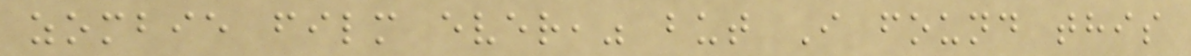zombie film ever," but I found this
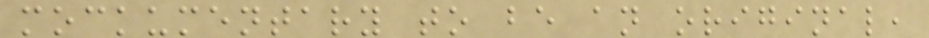mockumentary to be an original,
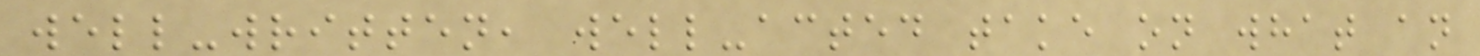well-written, well-acted take on what an
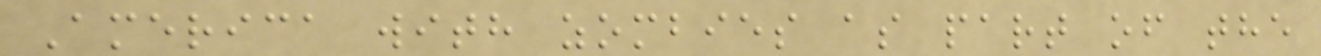America with zombies as part of the
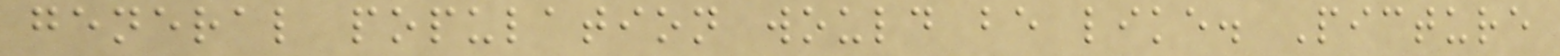general population would be like. Picture
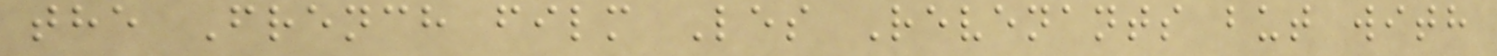the French film Les Revenants but with
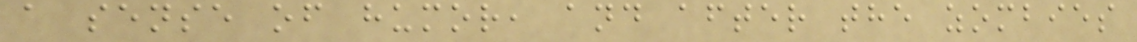a sense of humor, and after the zombies
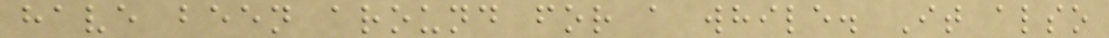have been around for a while. It also
